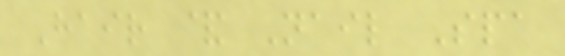Hair & Nail Spa
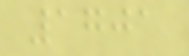1701
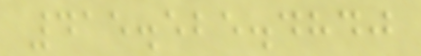415.525.4840
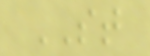ST
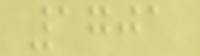1701
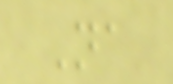Na
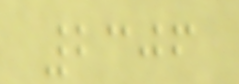2306
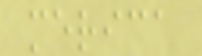merica
